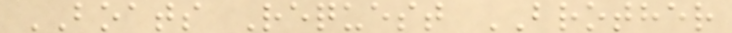BOATS Request BROTHER
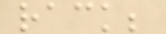rack;
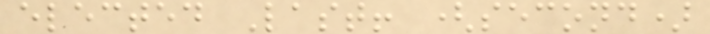elected Last! (second)
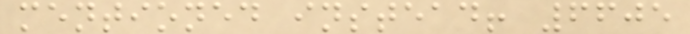mentioned instead! 6605
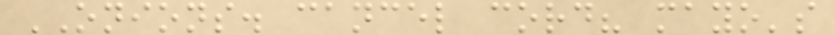ONIONS. cancel cord? mayo's
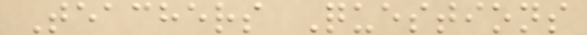Teachers Questions
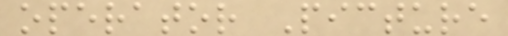operator Picture
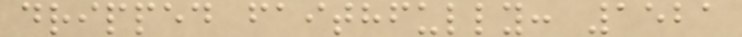dripped faithfully: 1521
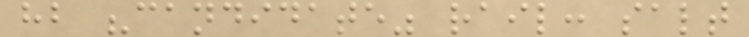hb "candidate" rail: salt
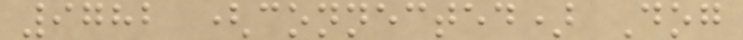9782 (connected) Dog
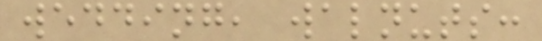wedding, walnuts:
